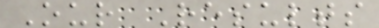Our Results
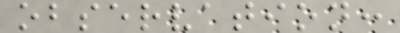observation:
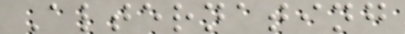Alternating
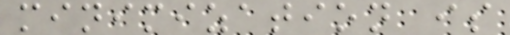minimization is
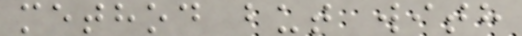method but with
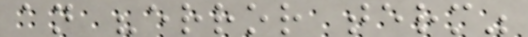an "error term"
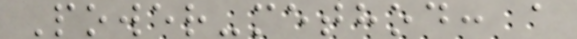Power-method: a
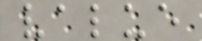value
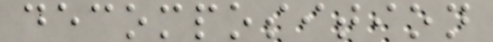decomposition
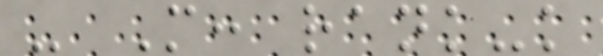- M: rank-k
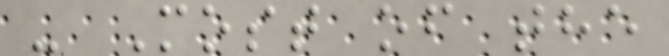- Most of the
